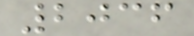2036
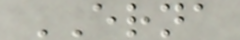ERNA
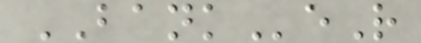BANKeR
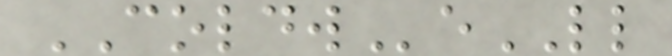COLDWeLL
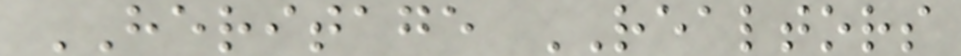HERITAGE REALTORS
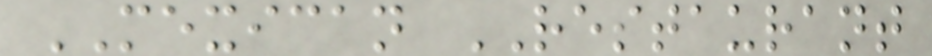MEXICAN RESTAURANT
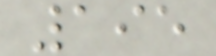195
